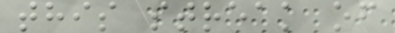this streak of
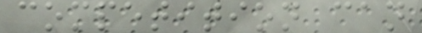competition can
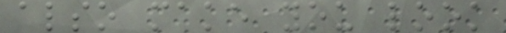also make you look
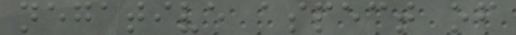negative aspect of
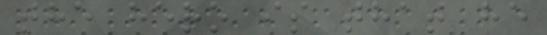the hero is that he
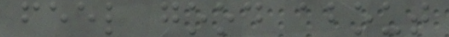feel good about
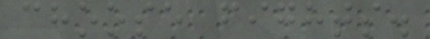choose fights.
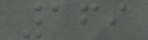169
